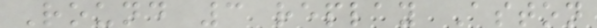Round 3 replay Aston
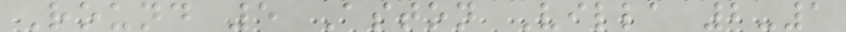Round 5 Aston Villa 2-1
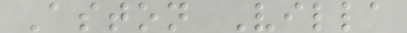Aston Villa
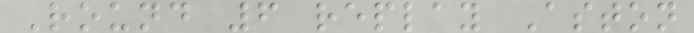Round 6 replay Aston
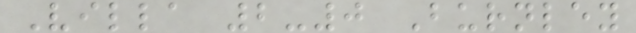Villa 2-0 Burnley
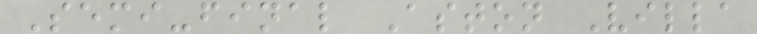Semi-final Aston Villa
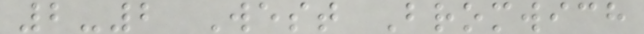2-2 West Bromwich
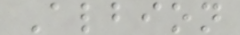Albion
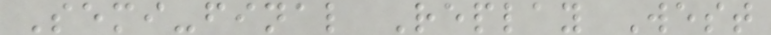Semi-final Replay West
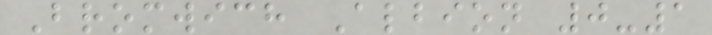Bromwich Albion 0-1
